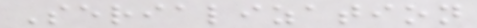Serialization
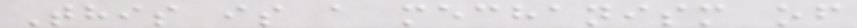This is a mechanism of
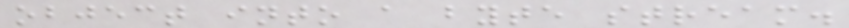object into a byte stream.
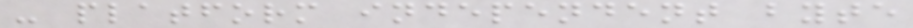- platform independent byte
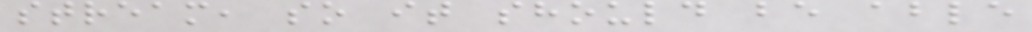stream, so it should be able
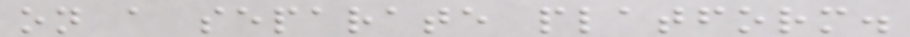on a separate platform.
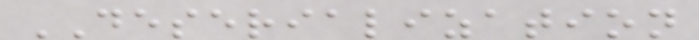DESERIALIZATION
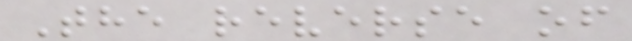The reverse of
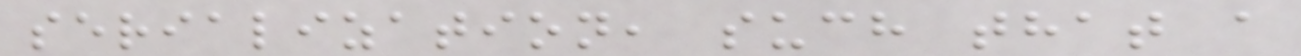serialization, such that a
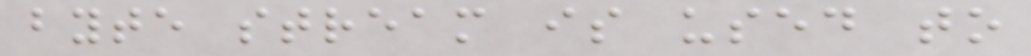byte stream is used to
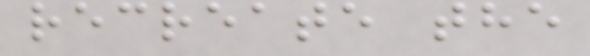recreate the
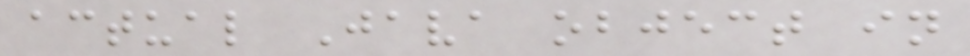actual Java object in
